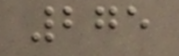275
